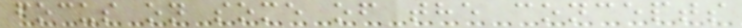focus on some of the concepts
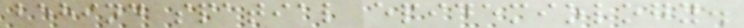behind spatial epidemiology.
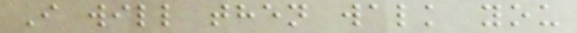I will then walk you
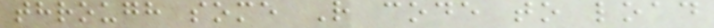through some R code to load
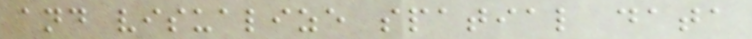and visualize spatial data
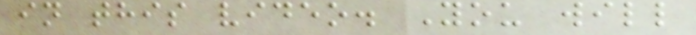in this video. You will
